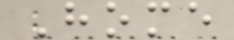Home
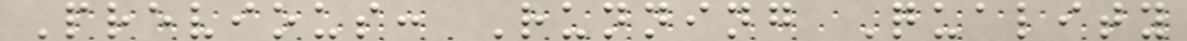Previous: Running Quality
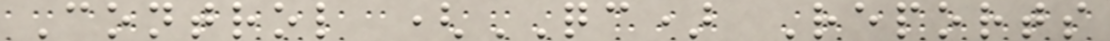Control (QC) Reports
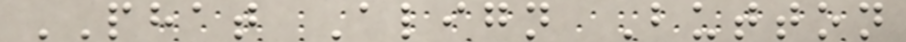PHAT Align Button
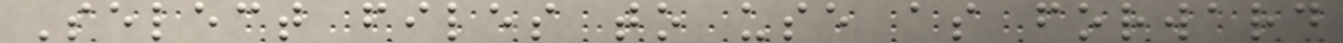Select files to use as forward
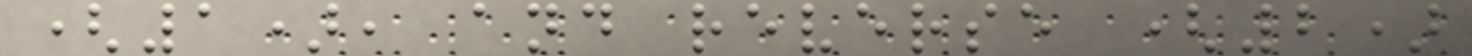(1), and reverse (2)
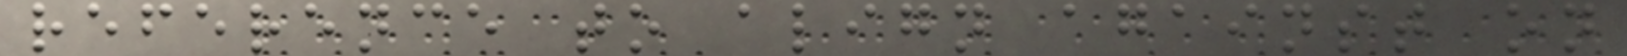reference to align against on
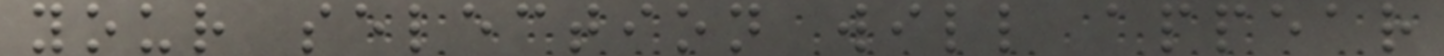your selection will appear
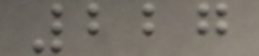227
